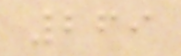269
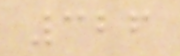326
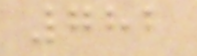782
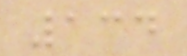134
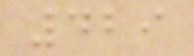429
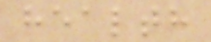health
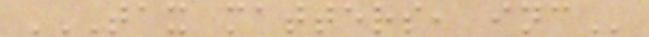TAX MATTERS, INC
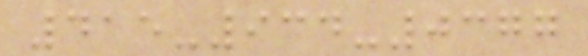415-934-0377
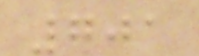701
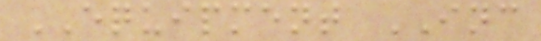EQUIPMENT INC
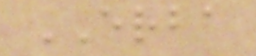ERBA
